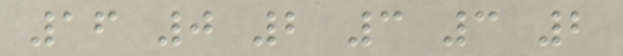16 0 2 3 3 2
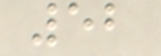52
